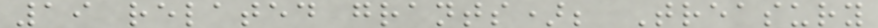19 related grants); Treasury
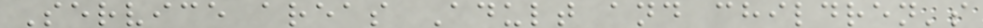Service areas Adult and children's
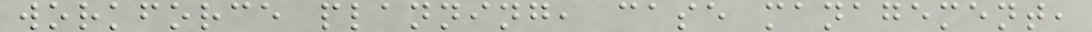workforce planning, case management,
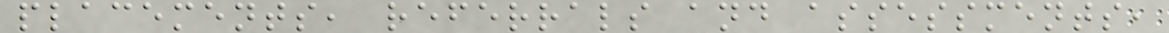placements, referrals and assessments,
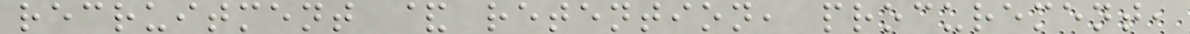recruitment & retention, procurement,
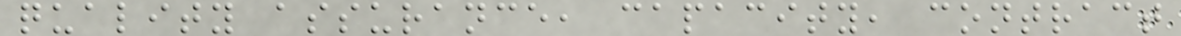quality assurance, capacity, contract
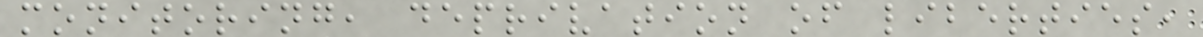monitoring, deprivation of liberties,
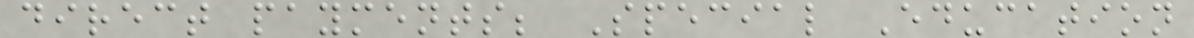direct payments; Special Education
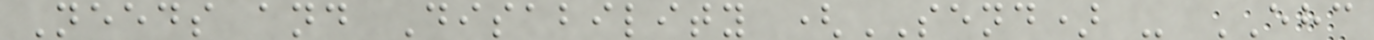Needs and Disability (SEND) - EHC
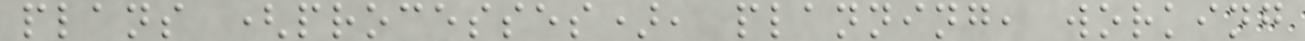plans (processes), planning, working
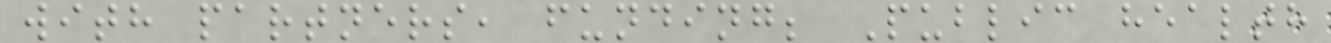with partners, funding; Public health
